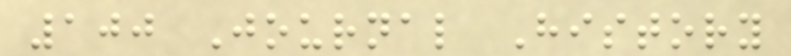100 Journal History
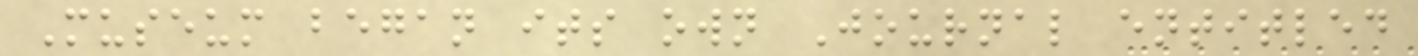Museum began its own Journal entitled
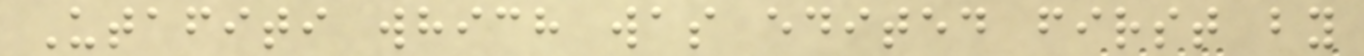Utafiti which was edited first by
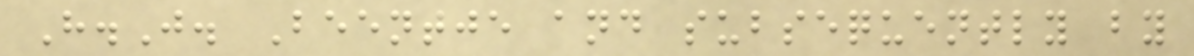H.J. Beentje and subsequently by
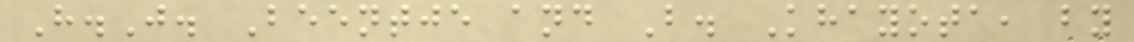H.J. Beentje and B. Khayota, by
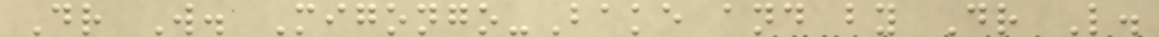Dr W. Migongo-Bake and by Dr L.
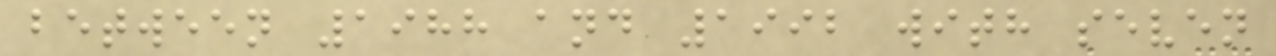between 1988 and 1992 with seven
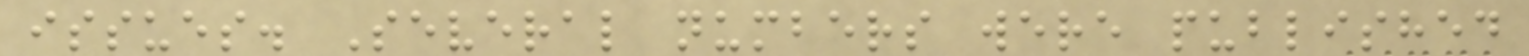issues. Several numbers were published
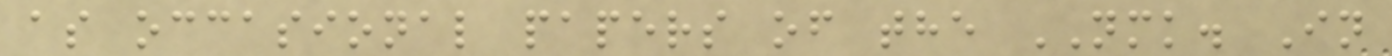as occasional papers of the NMK. In
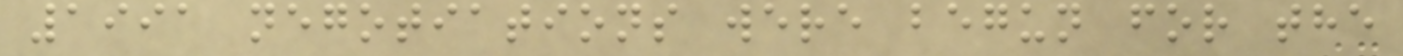1991 negotiations were begun for the
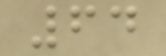64
